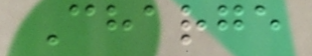Charge
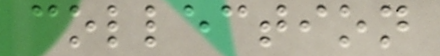collection
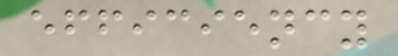efficiency
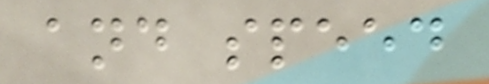and speed
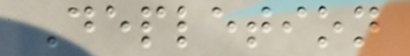Depletion
